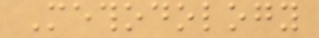Methodology
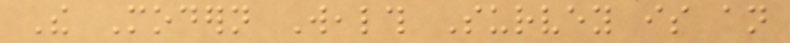The Modern Wealth Survey is an
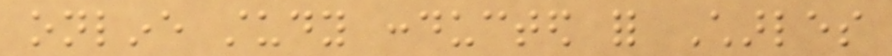online study conducted for Charles
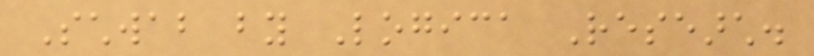Schwab by Logica Research.
